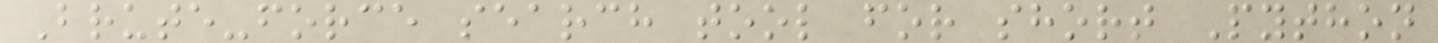Brute-force search tool for short Python
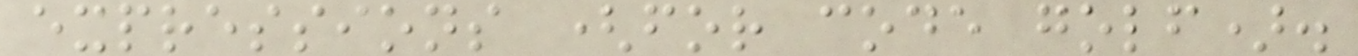expressions (for code golf).
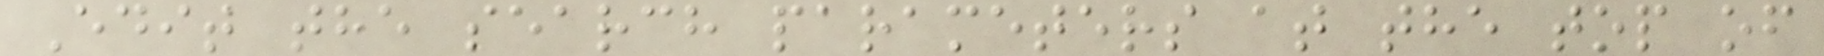Edit the search parameters at the top of
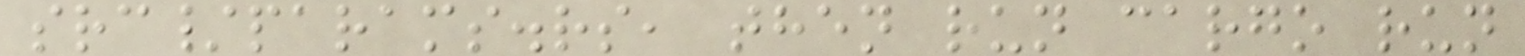src/params.rs, then run cargo run
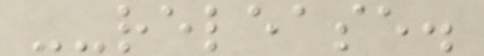--release.
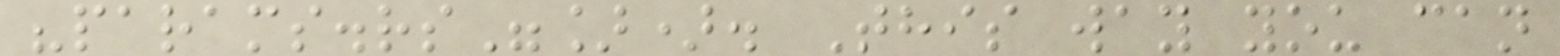"params.rs"]). This way you can
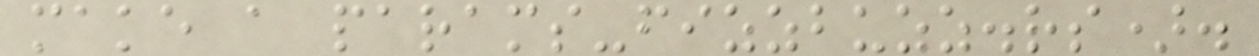make a params-fizzbuzz.rs).
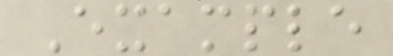Example
